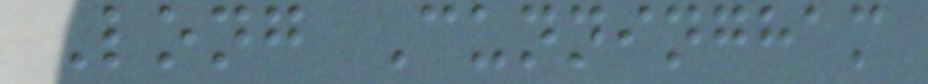Long Cunningham
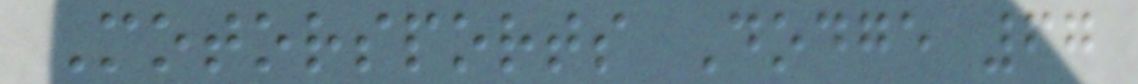Motorsports Dodge 67
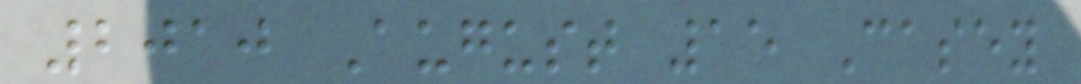2010 August 15 Casey
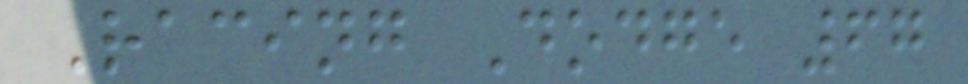Racing Dodge 67
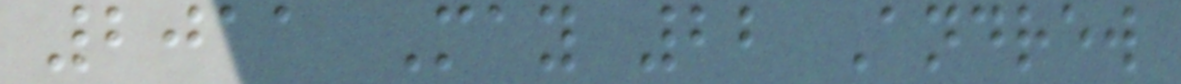2011 May 22 Andrew
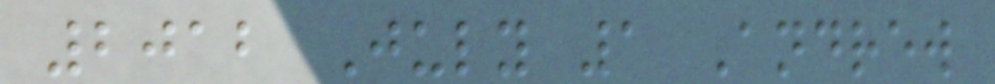2012 July 1 Andrew
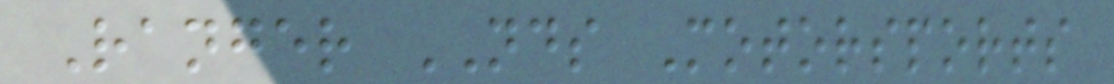Ranger NDS Motorsports
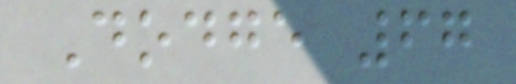Dodge 67
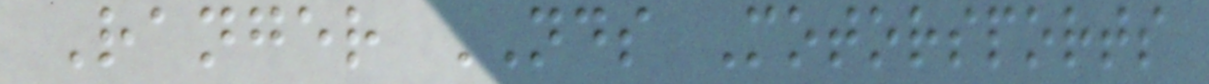Ranger NDS Motorsports
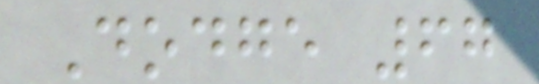Dodge 67
